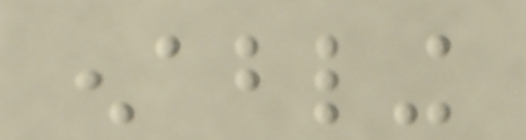enabling
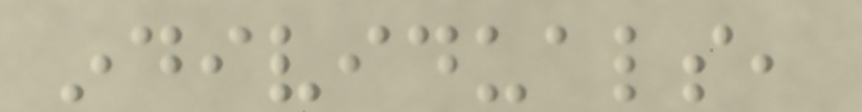individuals,
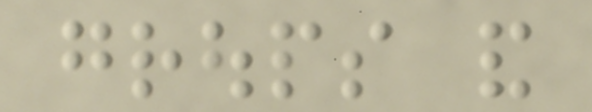groups and
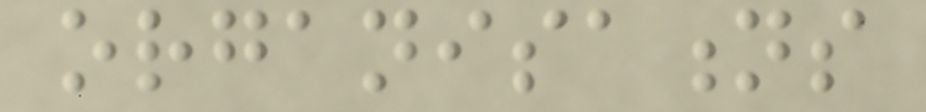organisations
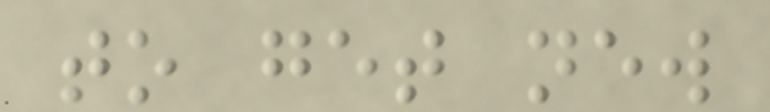to get new
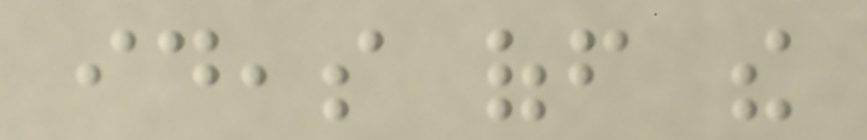ideas off the
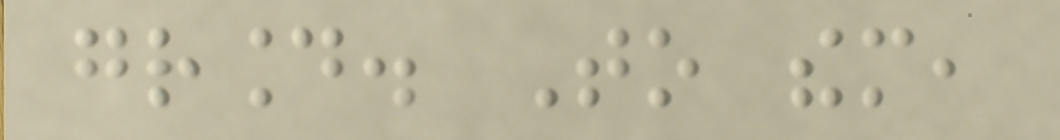ground. To them,
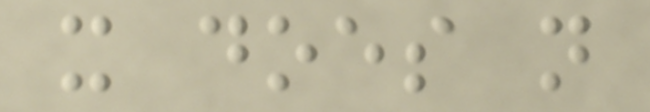it does not
